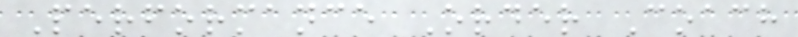Performance Order Coach
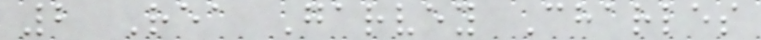2 Rea Garvey Charles
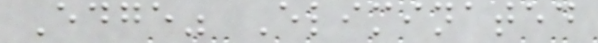Edge" Eliminated
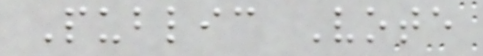Public Vote
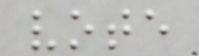vote
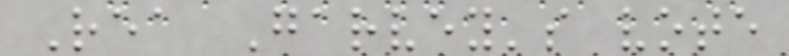Rea Garvey's vote
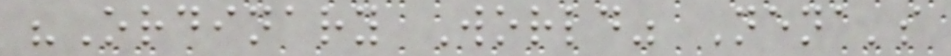"Ordinary World" Nena's
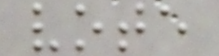vote
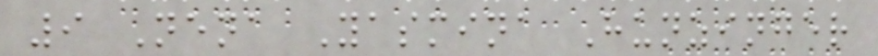9 Nena Yasmina Hunzinger
